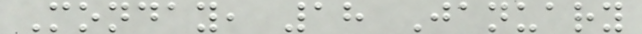Monday, 18 January
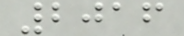2016
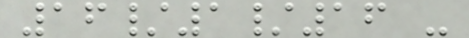16/1/16 -
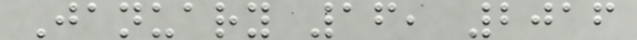January 16, 2016
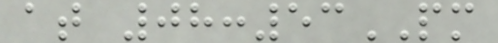at 08:53PM
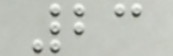23
